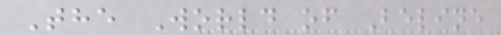The World of Beline
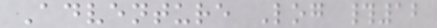Adventure Log #12
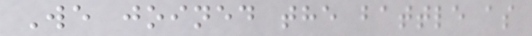We joined the battle as
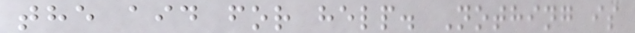the aid for help. Nothing is
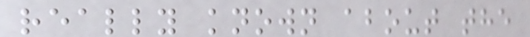really known about the
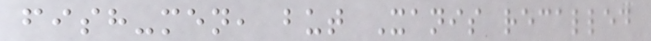fish-men, but Xanis recalled
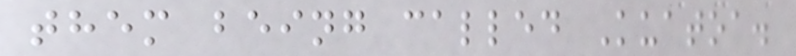them being called Kuatoa.
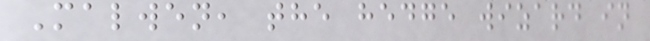Malwen, the hedge wizard in
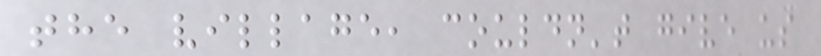the village, couldn't give us
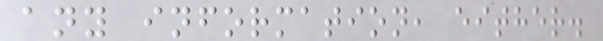any information, either.
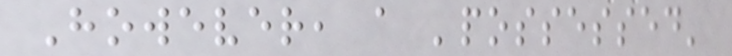However, a 'possessed'
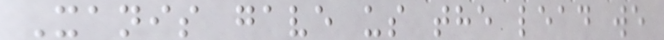Xanis gave us the lead we
